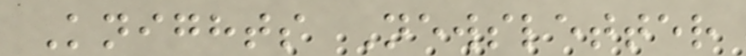Knights Newsletter
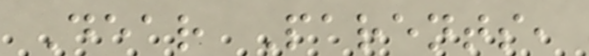Dear Parents,
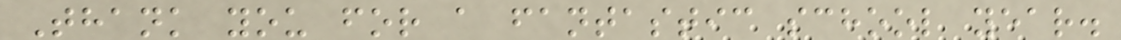Thank you for a fantastic school year.
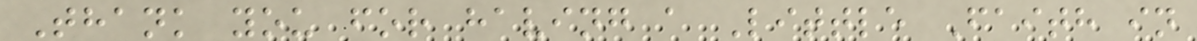Thank you for having a Little Faith in
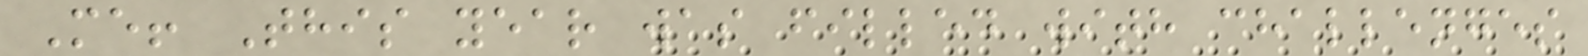Me! This year was filled with challenges
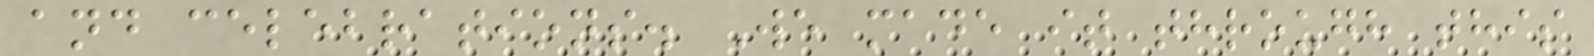and celebrations. We made it through this
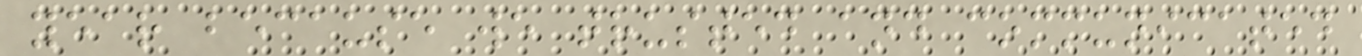year because we trusted and communicated
